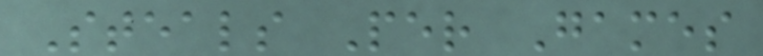Steals Per Games
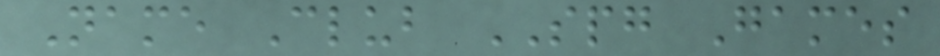Name Club SPG Games
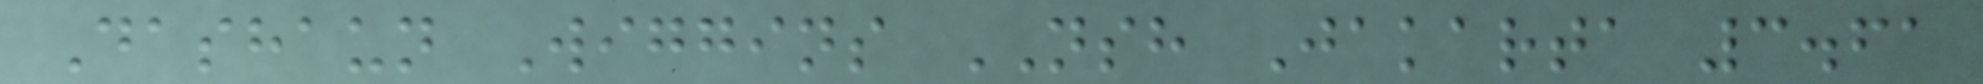Dashaun Wiggins NSH Jakarta 3.61
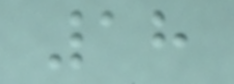18
